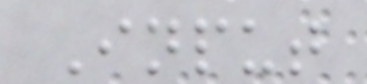Input
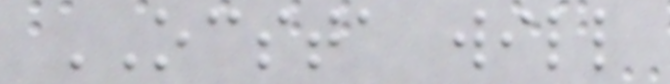OCSTA will
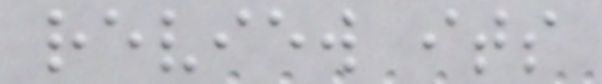review its
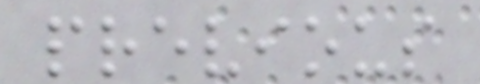previous
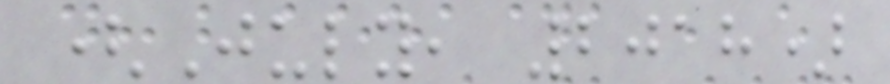(July, 2018)
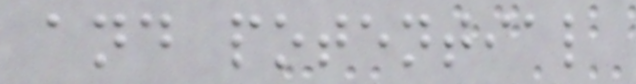and potential
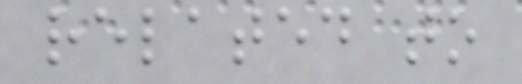related to
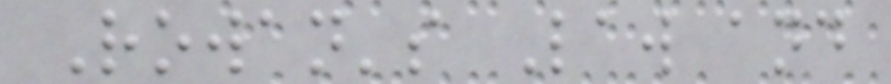Rowan's Law and
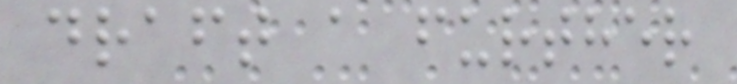draft a further
